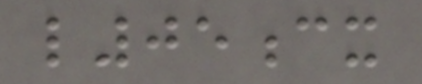l05cx
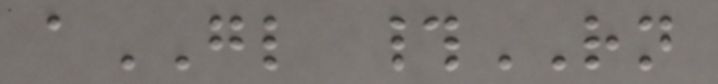aGL #RN
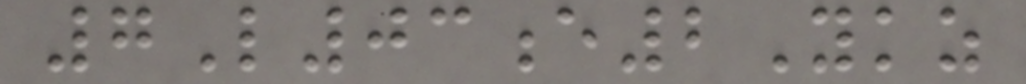7L03e2Ykz
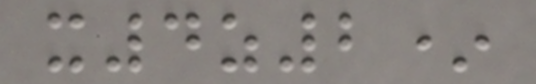x4z2*
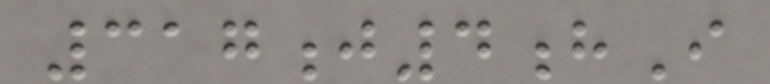317j4hI
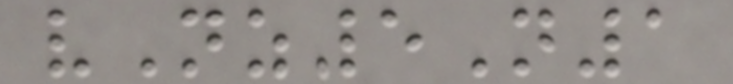vNz5N1
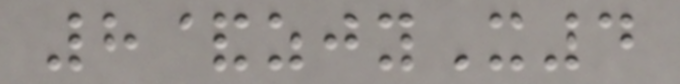8&zjyX4
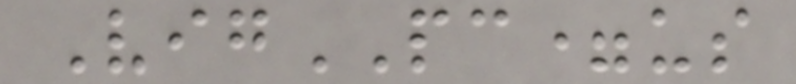VigPC=us
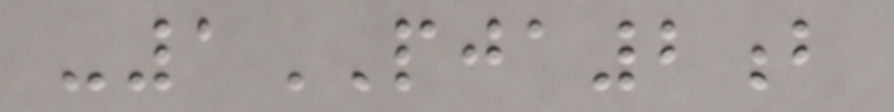-1PJA2b
